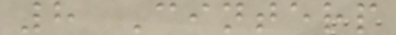8 Cinterp
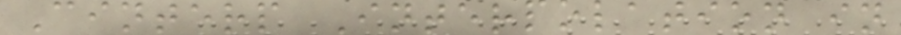Cinterp Interpolation in
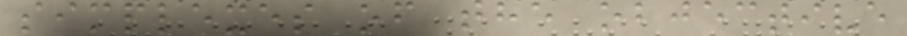simplexes of the objective
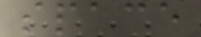space
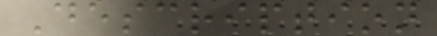Description
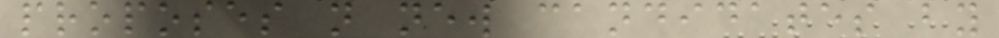proposes n new candidates by
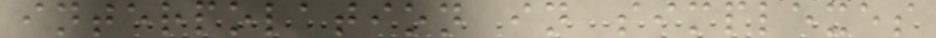interpolation in simplexes
